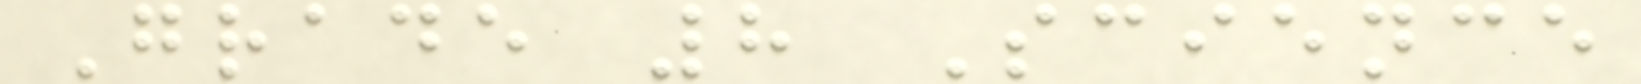Grade 8 Science
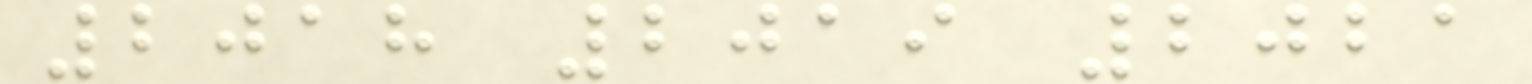2018 2019 2021
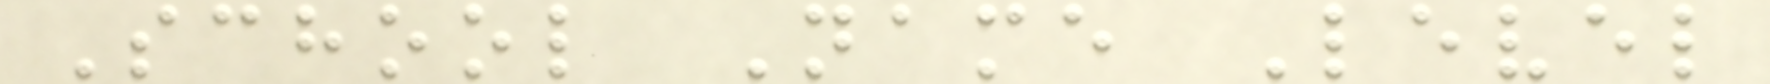School Name Level
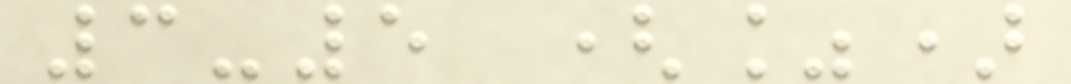3-5 (%)
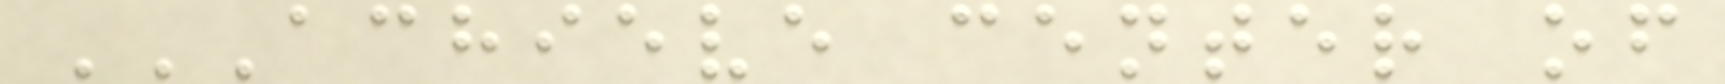ACHIEVE CENTER OF
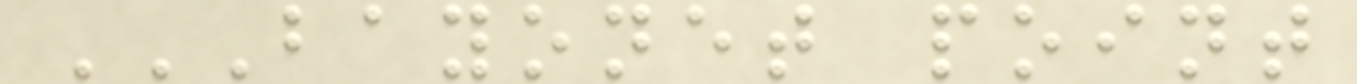BAYONET POINT
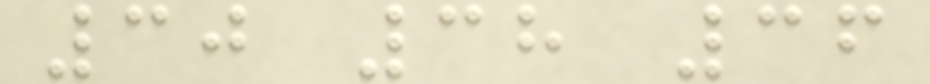30 38 36
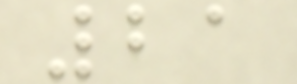21
